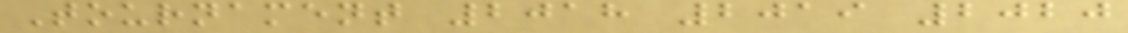Tournament 2018 2019 2020
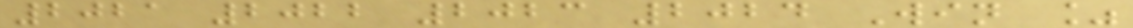2021 2022 2023 2024 Win %
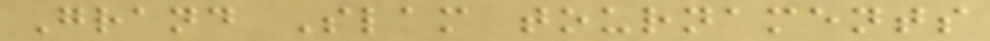Grand Slam tournaments
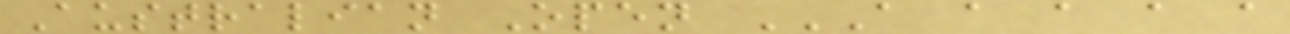Australian Open A A A A A
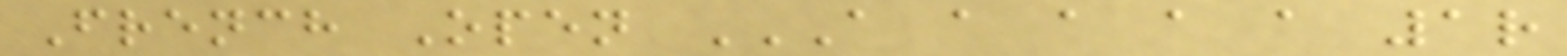French Open A A A A A 1R
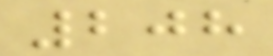208
